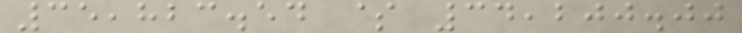35,823.54 $ 34,200.00
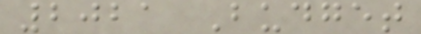2021 Budget
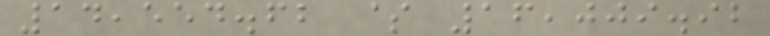14,554.62 $ 16,009.92
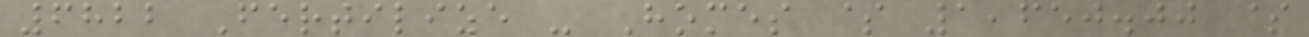6822 Fertilize - Homes $ 1,650.00 $
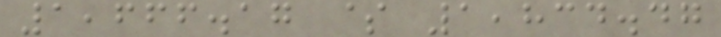1,666.17 $ 1,834.47
